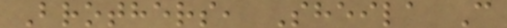Brothers, Sheila C
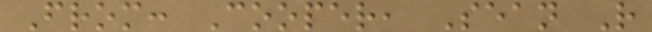From: Cooper, Sean R
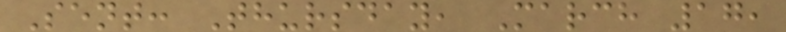Sent: Thursday, March 17,
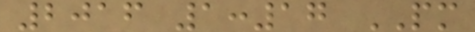2016 1:17 PM
